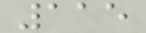115
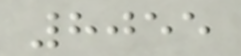8055
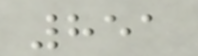851
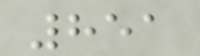851
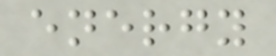energy
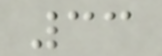33
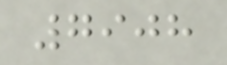7908
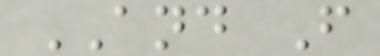AND F
